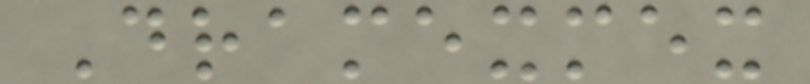Dramexmex
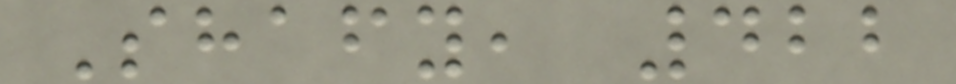Shafy, 422
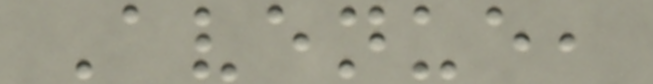Avenue,
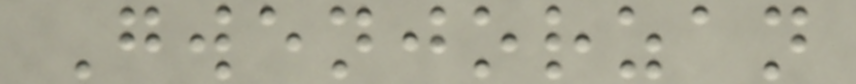Gwenjorzan
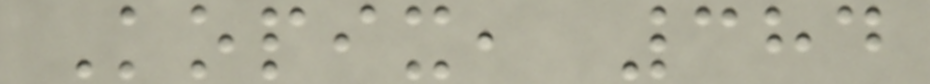Kopix, 384
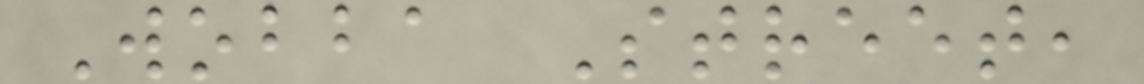Wobba Street,
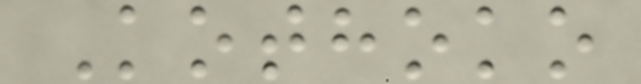Kothoko
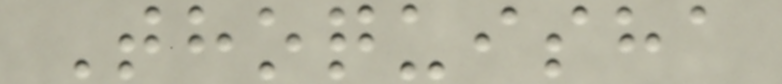Thoquisha
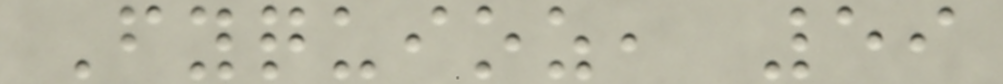Fyquioz, 59
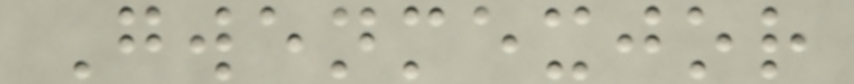Gwenmexjor
